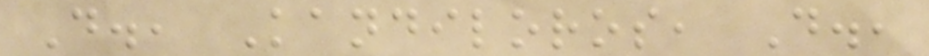D., Kandiloros, D.,
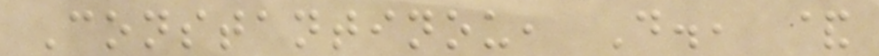Constantinou, D., &
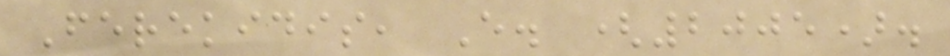Ferekidis, E. (2005).
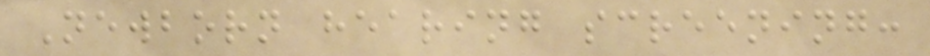Newborn hearing screening:
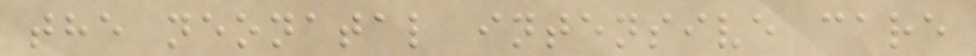the neonatal intensive care
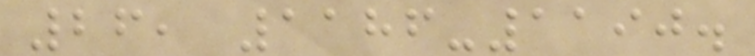26, 1186-1190.
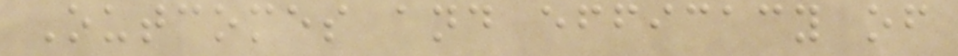Outcomes and efficacy of
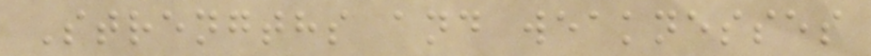Strengths and weaknesses
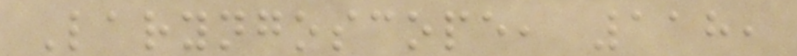Laryngoscope, 118,
